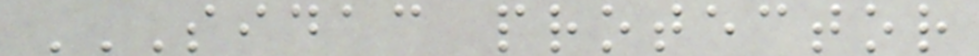SIDAC PROTECTOR
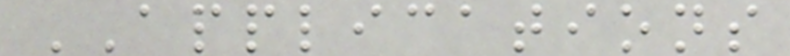APPLICATIONS
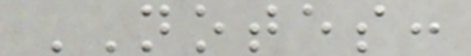NOTES:
